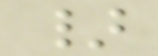}
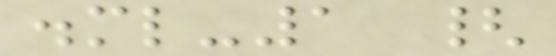.ml-1 {
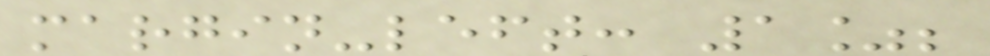margin-left: 1%;
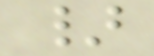}
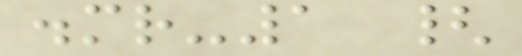.mr-1 {
